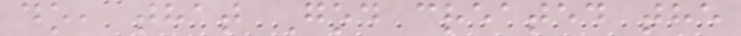do, that God created the
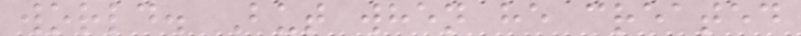world. But when he created
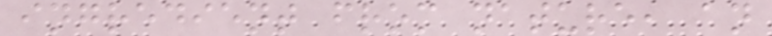ingredient from nature, an
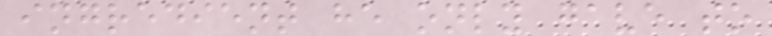ingredient he only gave to
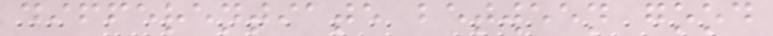differentiate between good
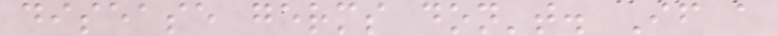disease germs don't. If a
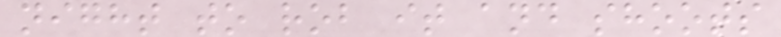night to rob it and shoots
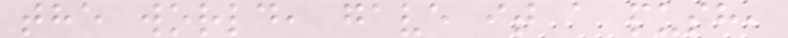the world, gave it a push,
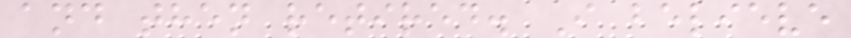and then retired. I believe
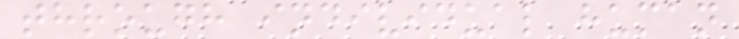through individual human
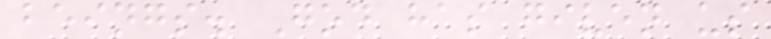beings. God has given us
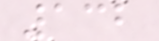132
